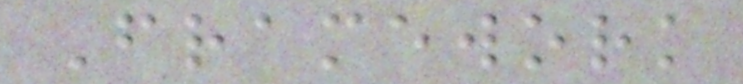Framework
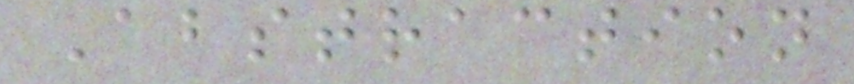Abstraction
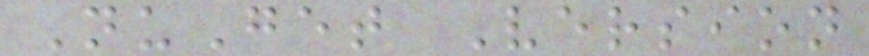NuGet Version
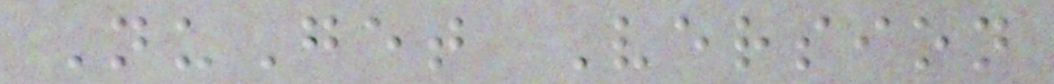NuGet Version
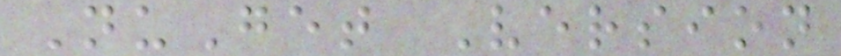NuGet Version
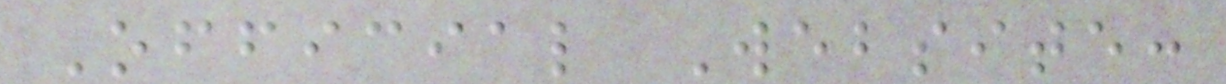Official Website:
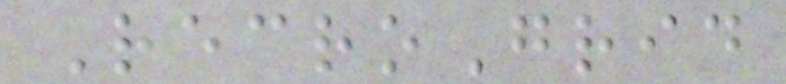RecroGrid
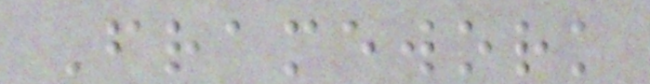Framework
